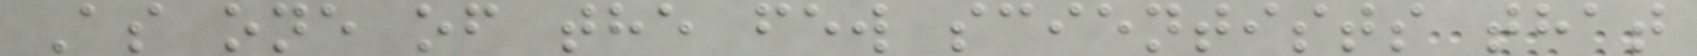As one of the few scientists that
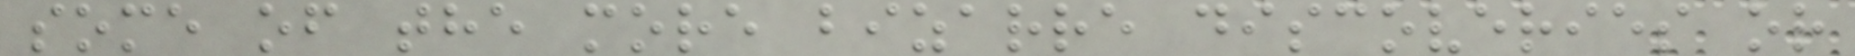some of the more bizarre discoveries or
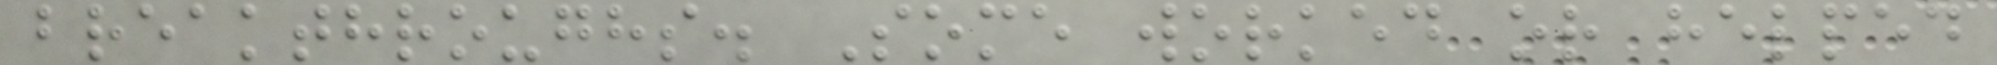breakthroughs. Some worked or helped
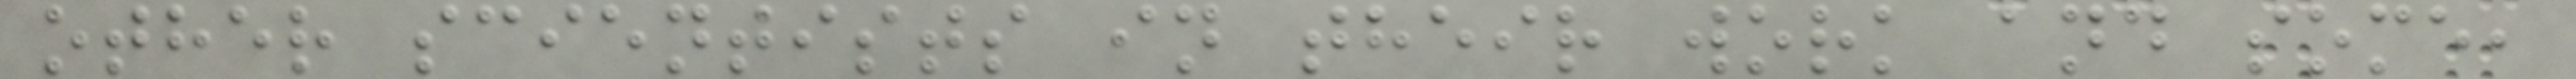other scientists in their work and some,
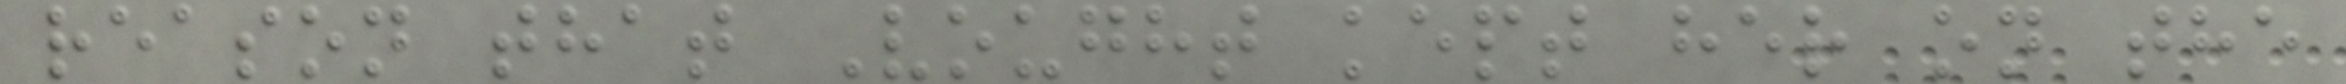reason that Vought kept her on the
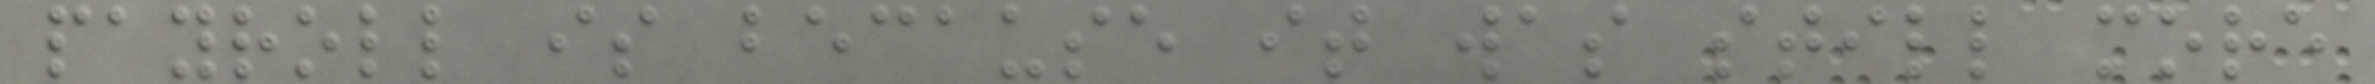payroll is because it was still more
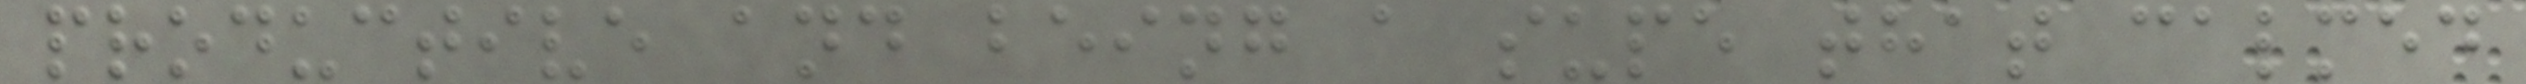productive and being a supe that calmed
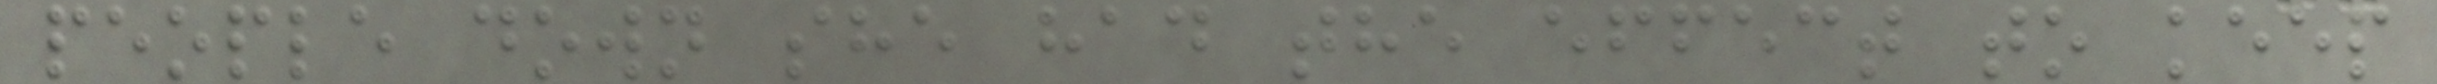people down she had the effect to keep
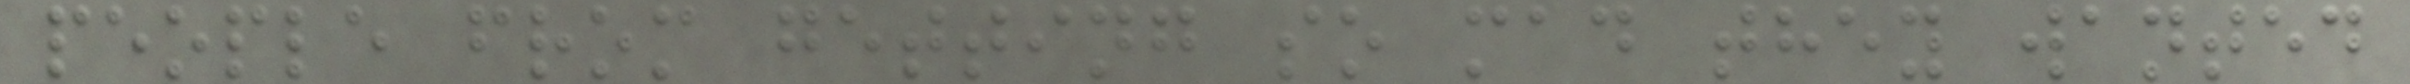people from getting so mad they wanted
